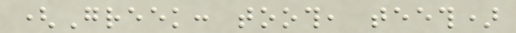(Greek: tooth, teeth)
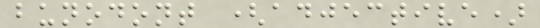bunodont (adjective)
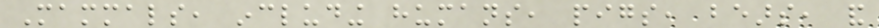Mammals, including humans, pigs, bears, and
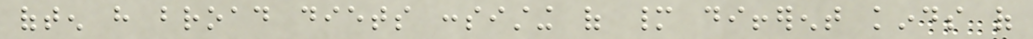often have broad diets consisting of many different kinds of
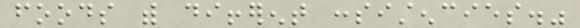foods with different consistencies."
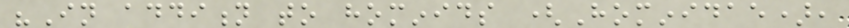"In addition to hominids (Hominidae),
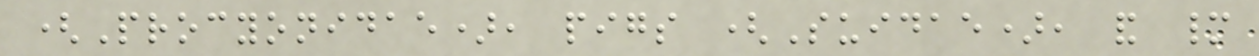(Procyonidae), pigs (Suidae), and many
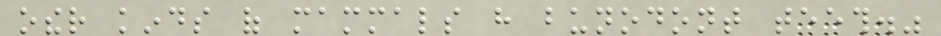other kinds of mammals have bunodont teeth."
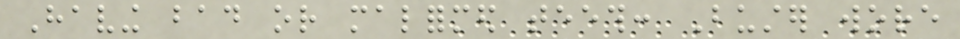Having bad or malformed teeth: Buster wore
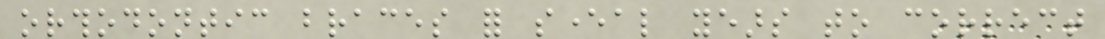orthodontic braces for several years to correct
